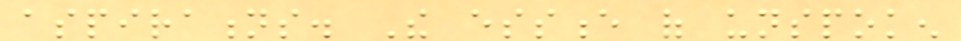aspirations. The essence of unspoken
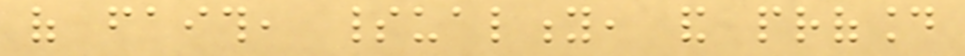of faith, spirituality, and profound
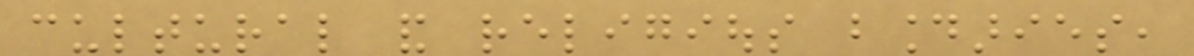cultural and religious boundaries,
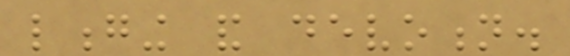longing and devotion.
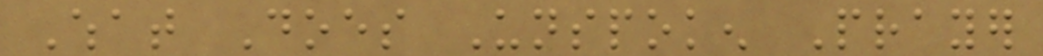What Does Unspoken Prayer
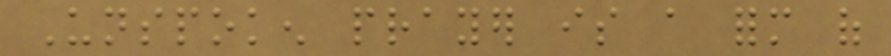Unspoken prayer is a form of
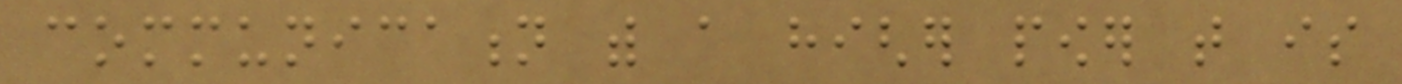communication with a higher power that is
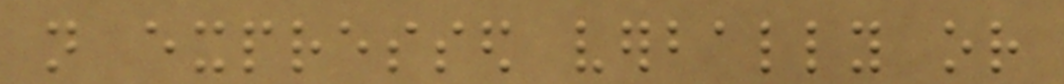not expressed verbally or
